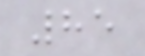85
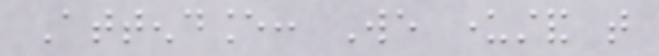Attendance: We understand that
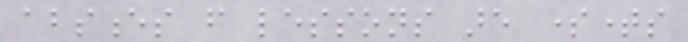absences from lessons are sometimes
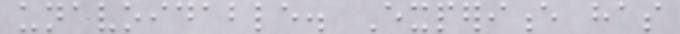unavoidable. Experience has
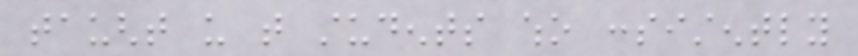taught us that students who consistently
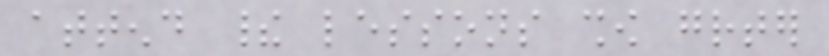attend their lessons show greater
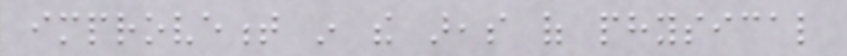improvement in the areas of physical
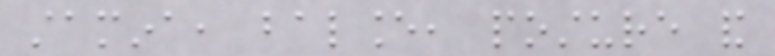stamina, balance, posture and
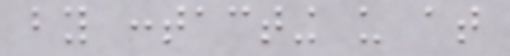by contacting us at
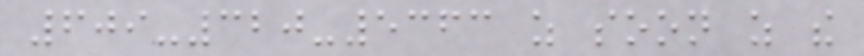609-320-5363 as soon as the
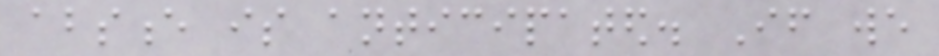absence is anticipated. If we
